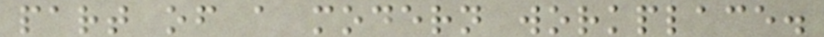part of a modern workplace.
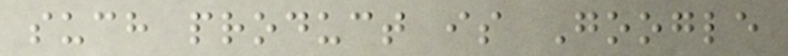such product is Google
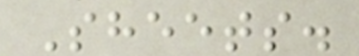Sheets.
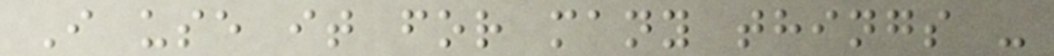I use it for many things -
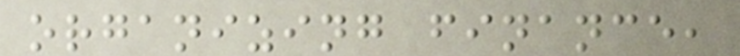organizing finance,
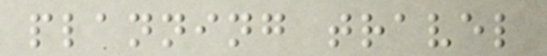planning travel
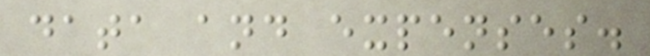data and expenses.
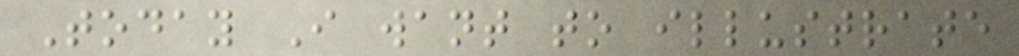Today I want to illustrate
